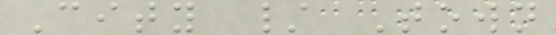City / Town
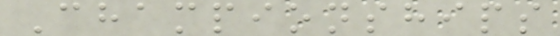Championships
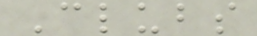Clubs
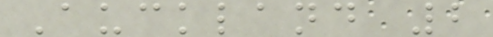Auckland 2
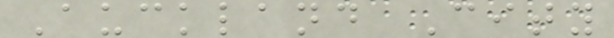Auckland City
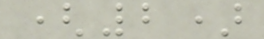(2)
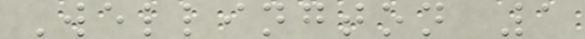Wellington 1
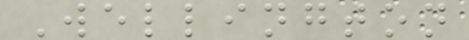Wellington
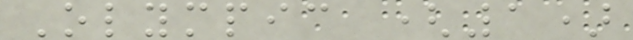Olympic (1)
